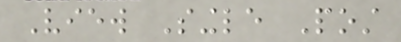View Single Post
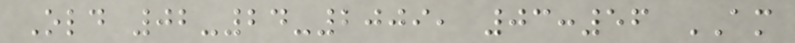Old 02-24-2009, 03:56 AM
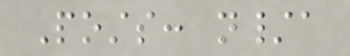Posts: n/a
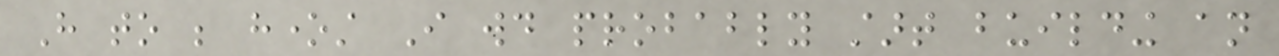Have to be honest I would probably start building an
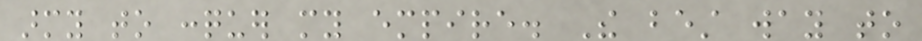army to conquer my empire. The best way to
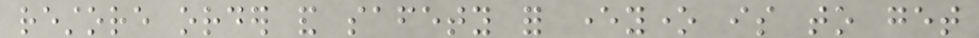restore order and safety for everyone is to get
